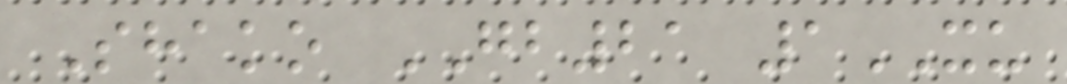Shako GB21 1XU
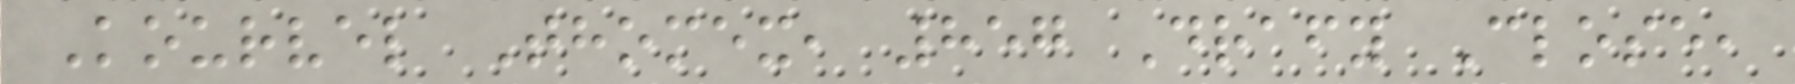Kourvel Thomex, 857 Drafy Close,
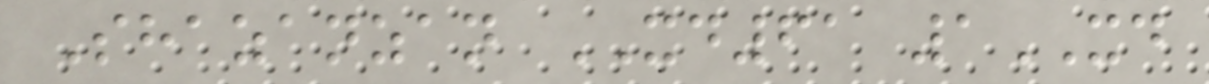Shazanzan XD61 1XD
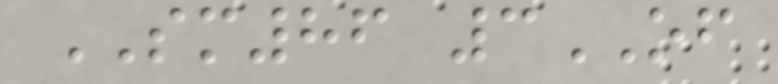SM86 3OF
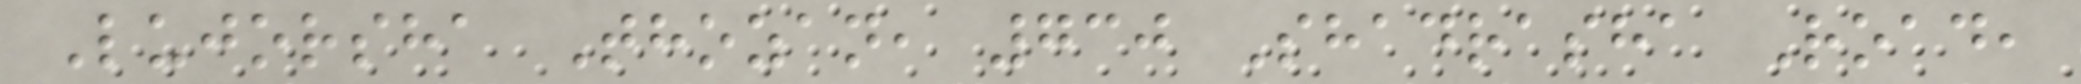Lujorsha Thozan, 730 Shadrasha Road,
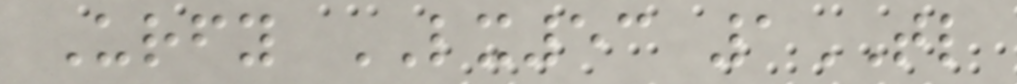Urfy LX53 1TL
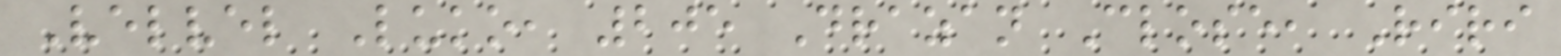Velvel Luko, 205 Drazan Close, Riri
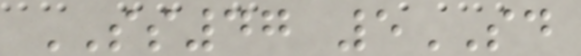SS47 5SD
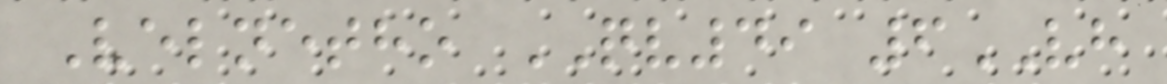Velnetho QV49 6VH
